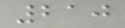210
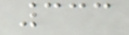333
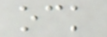ock
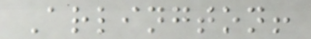Arlington!
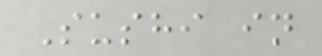Sushi in
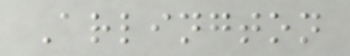Arlington
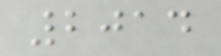2014
